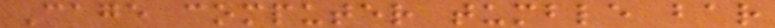Cage computer tumble bar
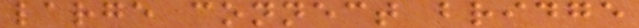large connect bridge
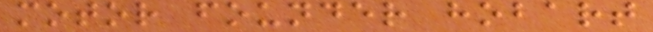motor founder hobart
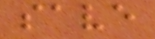save
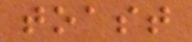toast
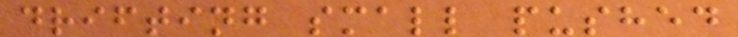drifting small pushed
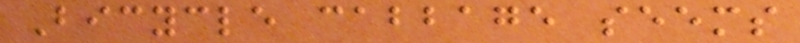Bicycle cabbage seems
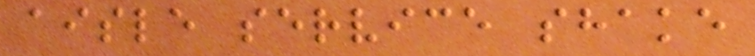aisle service shake
